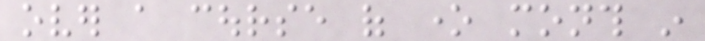over a course of one month in
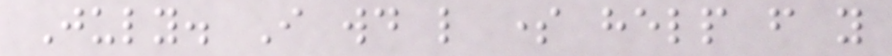July. I would like some help from you
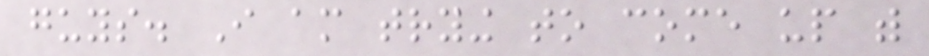guys. I am trying to come up with
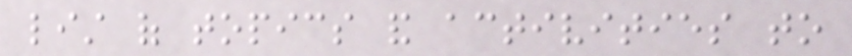list of topics and activities to
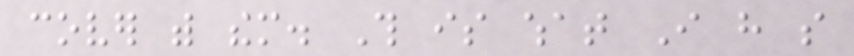cover with them. This is what I have so
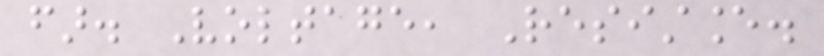far. Voltage, Resistance.
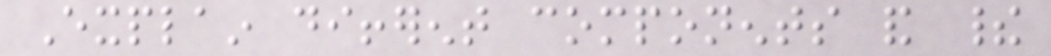Explain different components and their
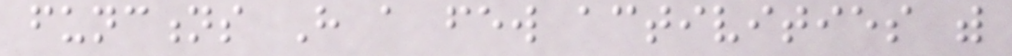functions Have a few activities with
